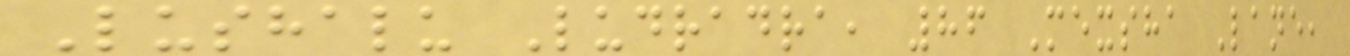Lushalu Ludradra, 86 Mexsha Lane,
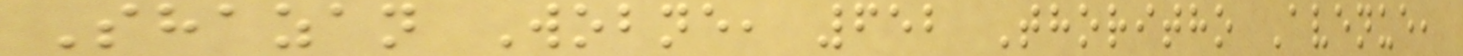Shazan Wobne, 652 Thoritho Avenue,
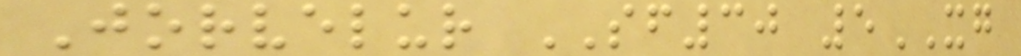Jorvelur SF30 5XG
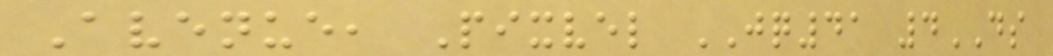Avenue, Pixvel JQ41 4DS
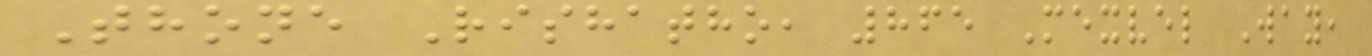Thone Rishatho, 865 Mexvel Way,
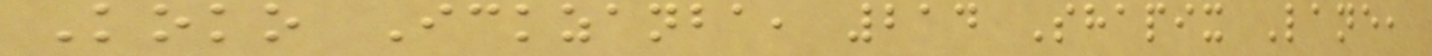Koko Ickzanba, 214 Shapix Lane,
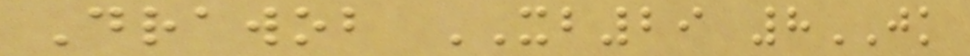Drawob XB29 8JK
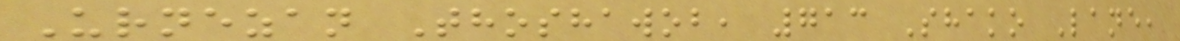Urnezan Thoshawob, 713 Shako Lane,
